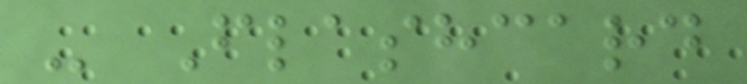- Flashcard
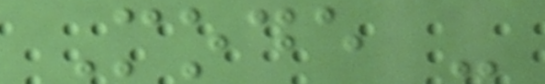Mode -
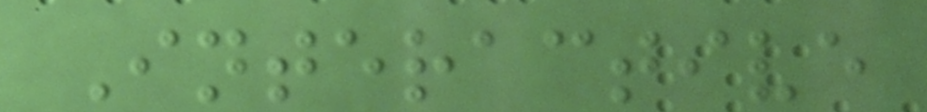Interactive
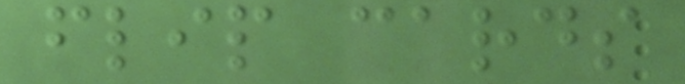flip cards
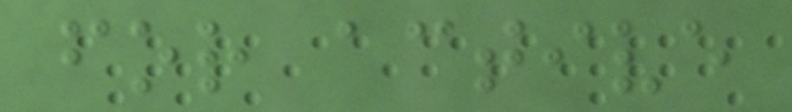for active
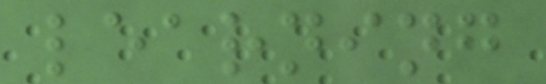learning
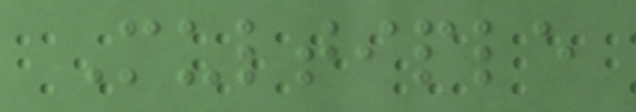Multiple
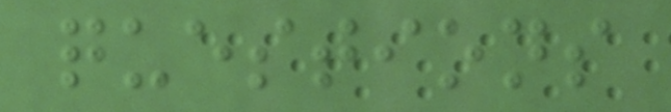questions
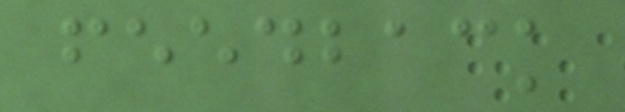feedback
